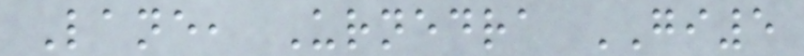Lane, Urnedra GI5
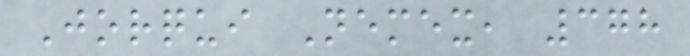Jorqui Nemex, 378
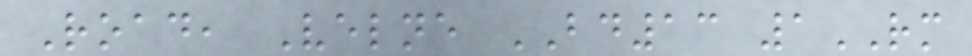Road, Velne BD13 1RM
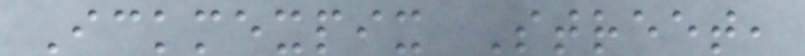Ickmexpix Street,
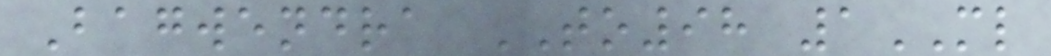Bagwendra TO98 1ML
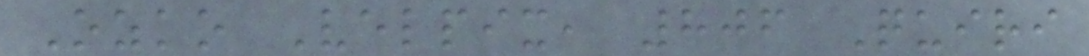Ozko Velpix, 806 Quiri
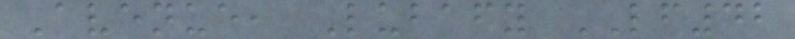Avenue, Lubafy LF42
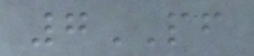7PF
